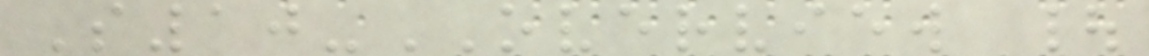S10-OVERVIEW |
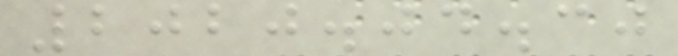2020.04.30
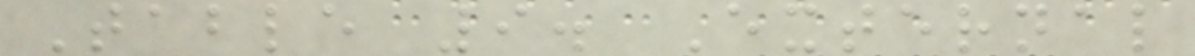Table 9. External
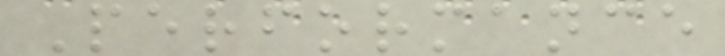Performance
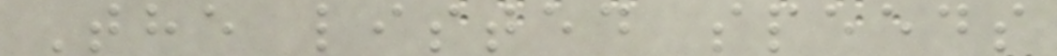The listed speeds
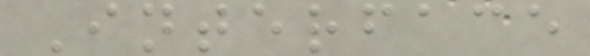Interface
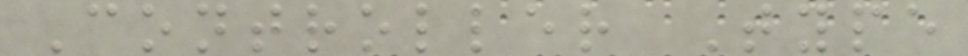Controller Type
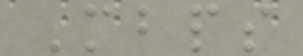Mbps
